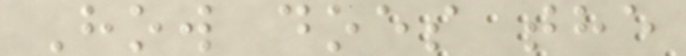How does the
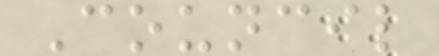Council
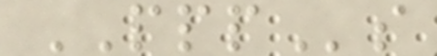PPPs
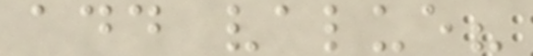add value?
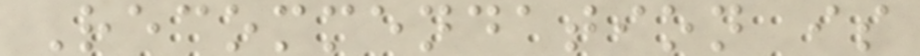Recommendation is
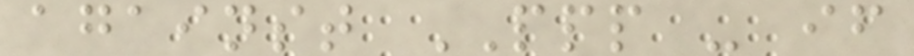against PPP - if
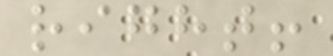right!
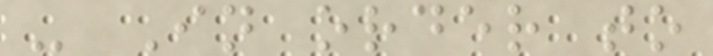- In order to
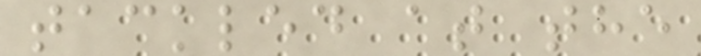tackled at the
